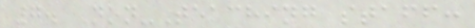7. Non-Teaching staff:
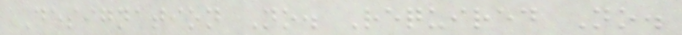Designation No. Required No.
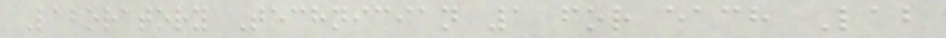Laboratory Technician 1 for each Lab
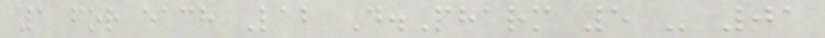1 for each Lab D.Pharm 5 - 01
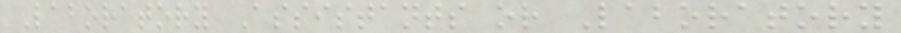Laboratory Assistants or Laboratory
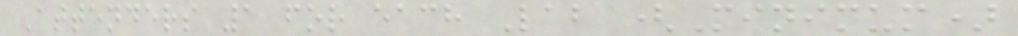Attenders 1 for each Lab (Minimum)
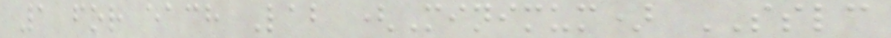1 for each Lab (Minimum) SSLC
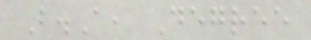B.A, Degree
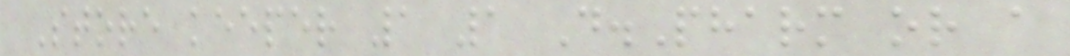Store keeper 1 1 D.Pharm or a
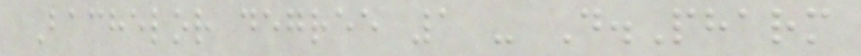Bachelor degree 1 - D.Pharm
